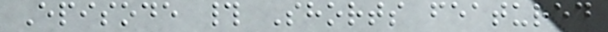Episode # Shorts featured
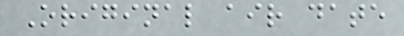Original air date
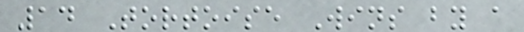14 Tortoise Wins by a
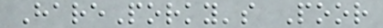HarePorky's Poor
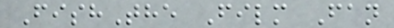FishThe Film Fan
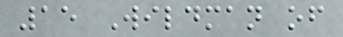15 Wildman of
